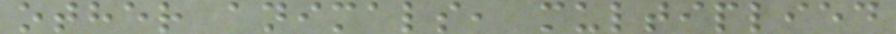other animals, multiplied
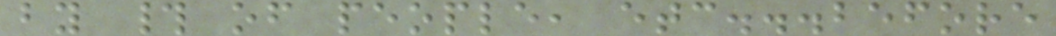by # of people, etc...before
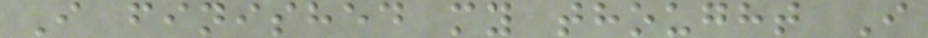I finished my thought I
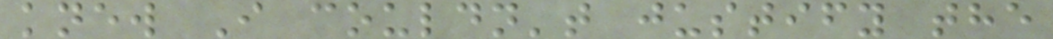knew I couldn't justify the
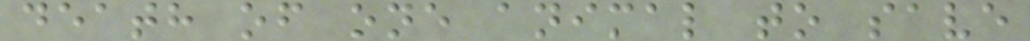death of one animal to save
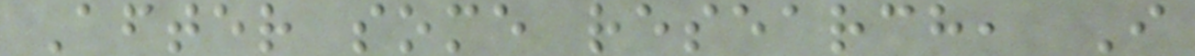After some research, I
